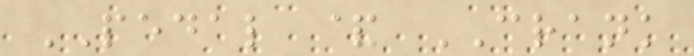PEDAL & CRANK
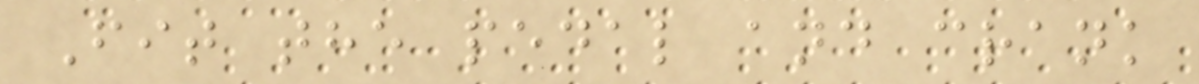Fit the pedal and crank
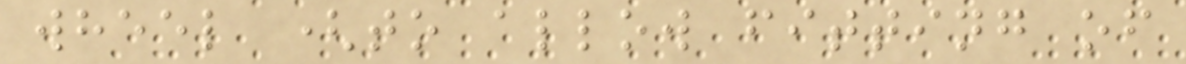wheel (to allow fitting of
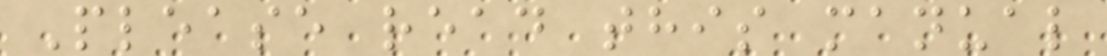Please read this manual
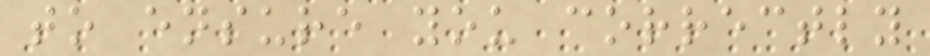to ensure you correctly
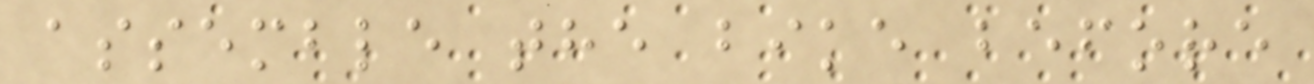assemble the bike before
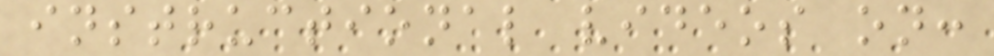instructional videos on:
